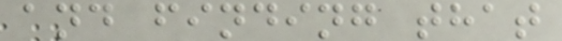and finding that
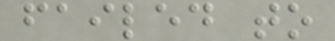failed to
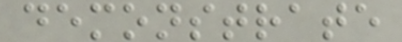demonstrate
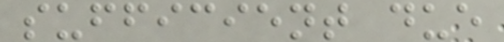sufficient due
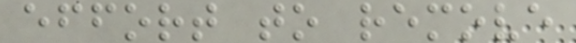effort to remove
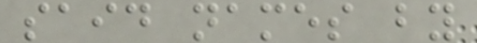said names by
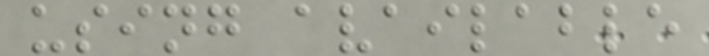using available
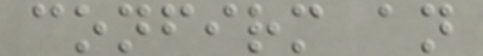confirm an
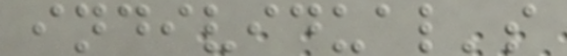individual's
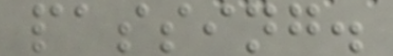passing.
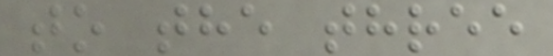to the three
